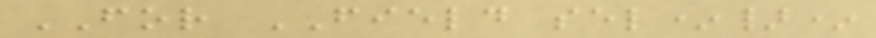FOR FIELD sel*}*
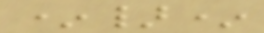*}*
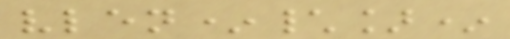vlen*\]*
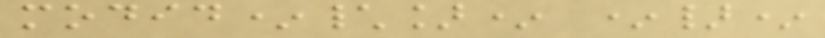modid*\]* *}*
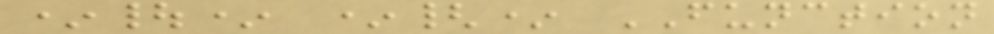*|* *{* FUNCTION
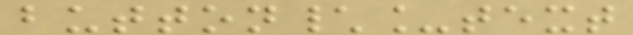button\_text
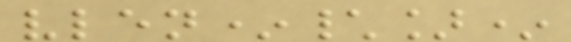vlen*\]*
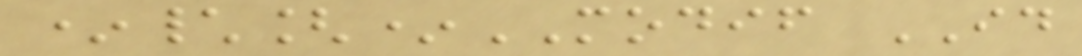*\[*MODIF ID
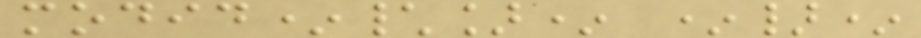modid*\]* *}*
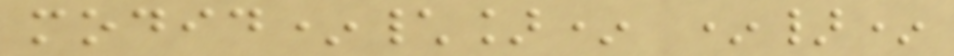modid*\]* *}*
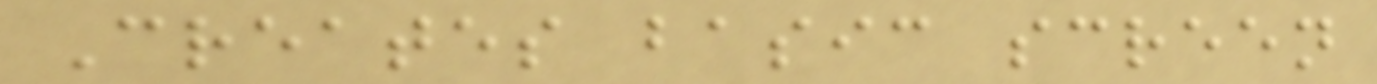Creates basic screen
